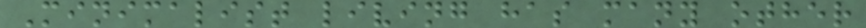Minimalist living has many other
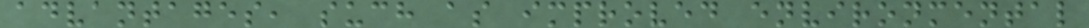advantages, such as improved environmental
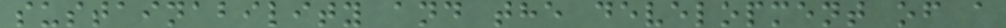sustainability and the development of a
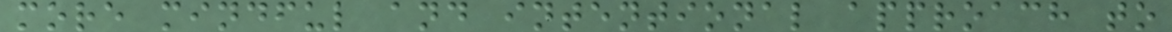more mindful and intentional approach to
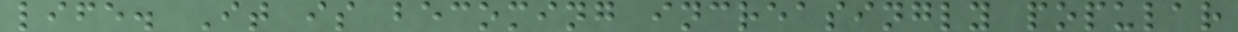life. It is becoming increasingly popular
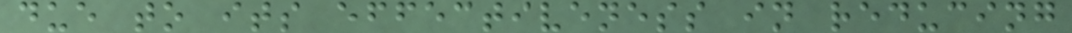due to its effectiveness in reducing
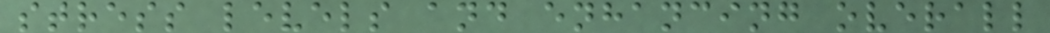stress levels and enhancing overall
